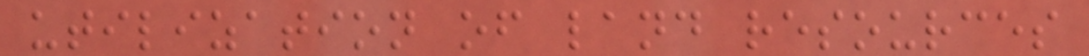utilization of land resources
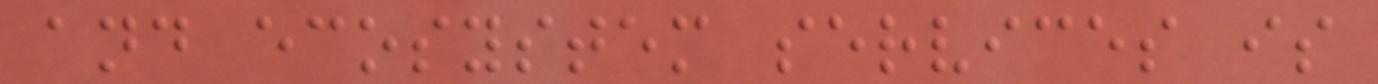and ecosystem services is
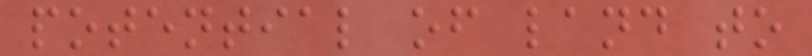potential of land to
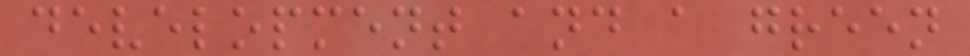development and a green
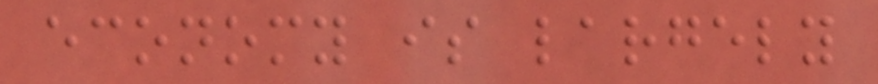economy is largely
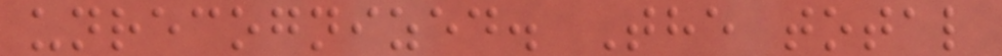unrecognized. The total
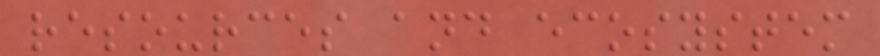resources and ecosystem
